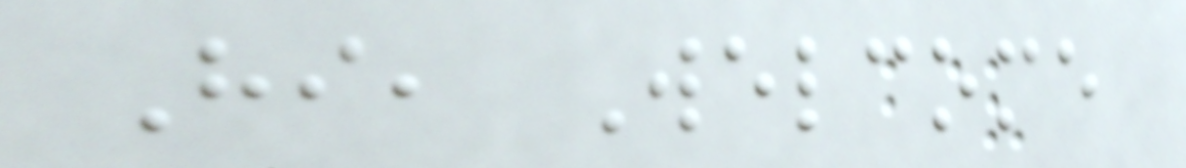Hi, Welcome
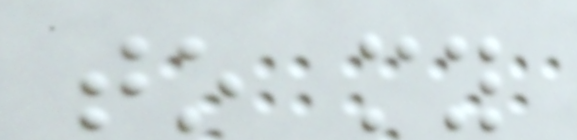to my
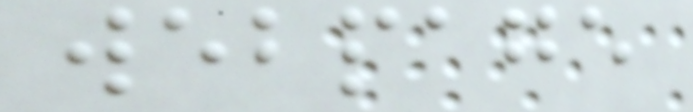webpage
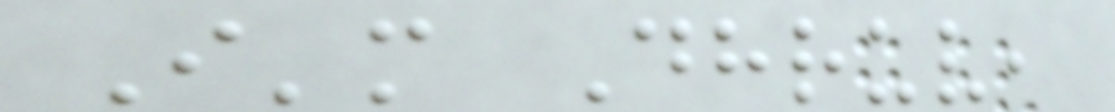I'm Dhruv,
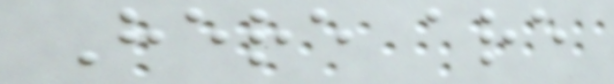Here are
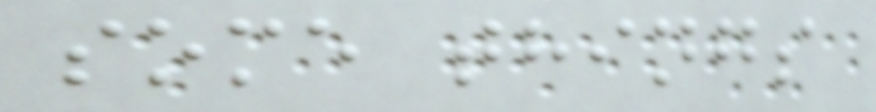some things
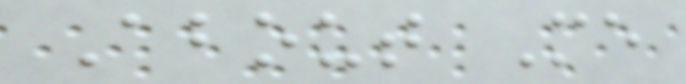About Me
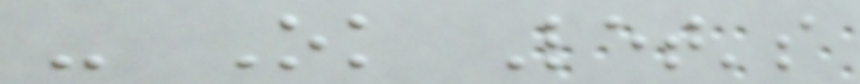- Ok Let's
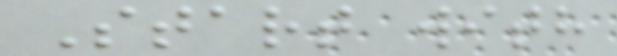Start with
